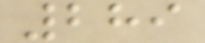289
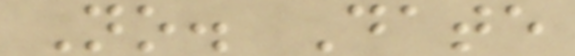No. Date
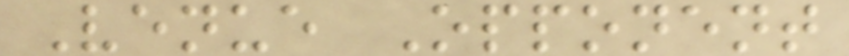Venue Opponent
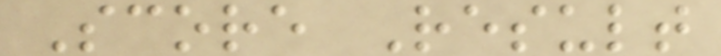Score Result
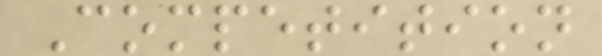Competition
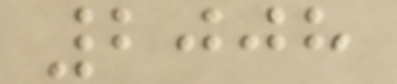2008
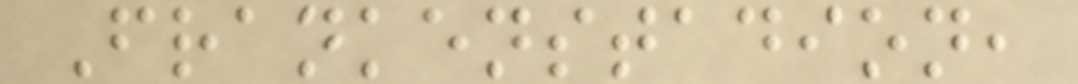Frankenstadion,
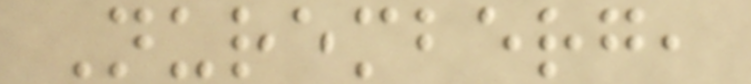Nuremberg,
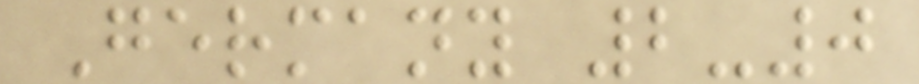Germany 2-0
